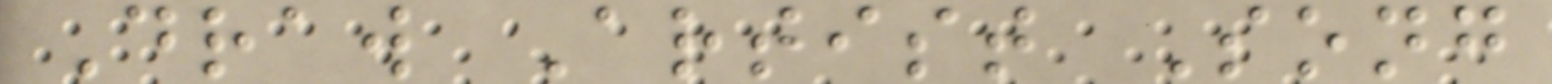Draw Artist Song
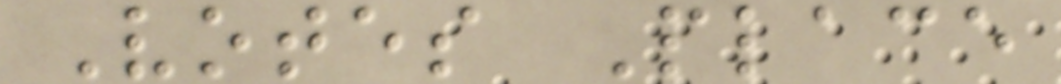Votes Place
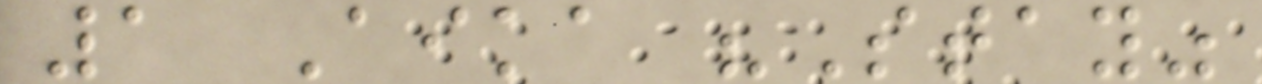1 Aika "Stay"
